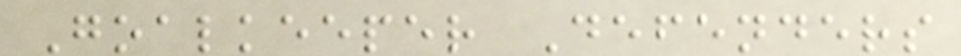Goalkeeper Defenders
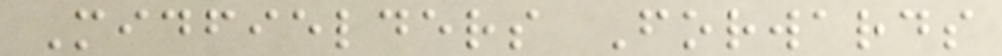Midfielders Forwards
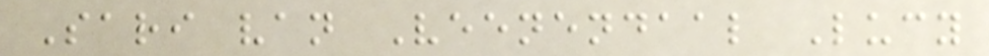Sari van Veenendaal Lucy
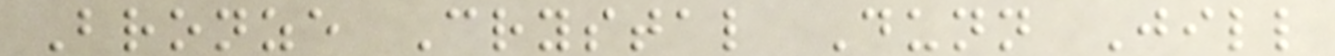Bronze Crystal Dunn Jill
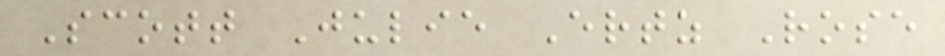Scott Julie Ertz Rose
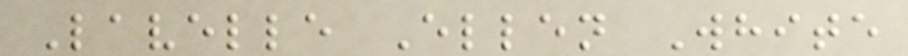Lavelle Ellen White
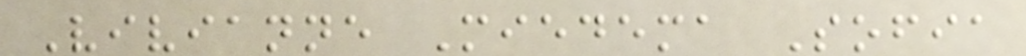Vivianne Miedema Sofia
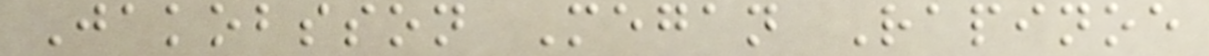Jakobsson Megan Rapinoe
